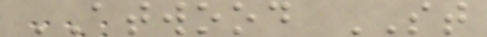ATWOOD ST
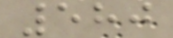580
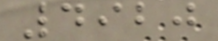4920
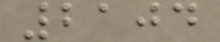2104
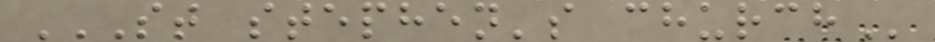ST STEPHEN'S CHURCH
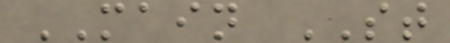MAIN ST
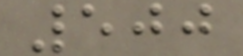500
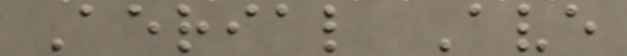Aerial Ave
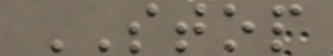STOP
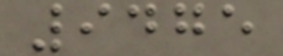9475
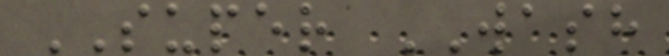SUPER WASH
